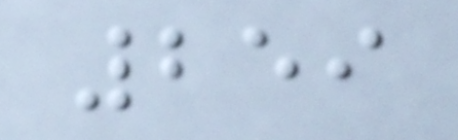259
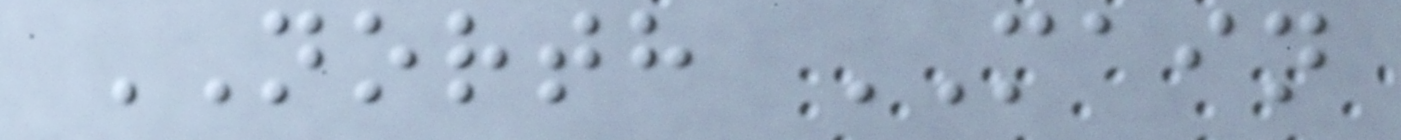NORTH MAIN
